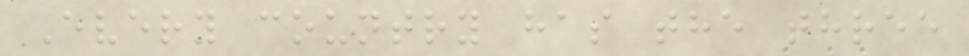Every country has the three
